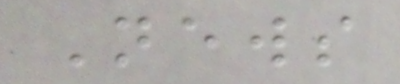News
